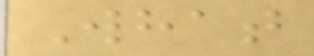What
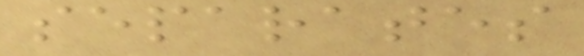separates
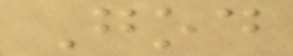God
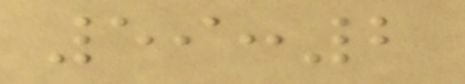59:2
